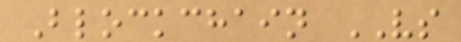Blockchain VS
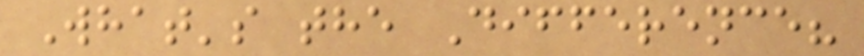What's the Difference?
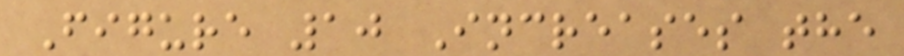Figure 10 Increases the
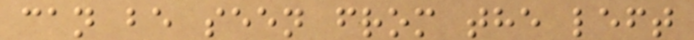can be seen from the left
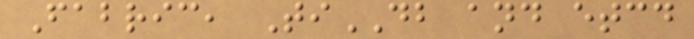Fabric, TiDB and etcd
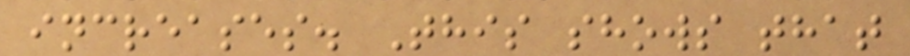increases. This shows that
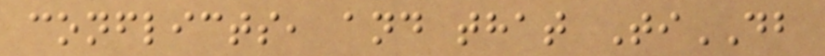conflicts, and that TiDB
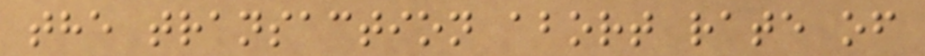the transaction abort rate of
